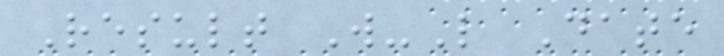Result W-L Date
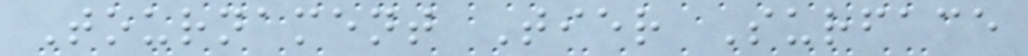Tournament Tier Surface
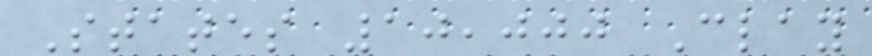States 10,000 Clay
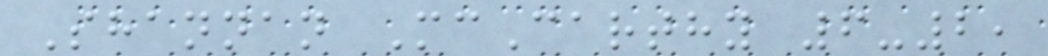Shannan McCarthy 6-2,
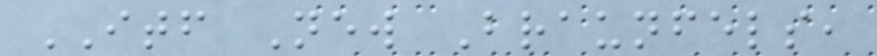ITF New Braunfels,
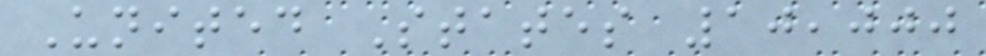United States 10,000
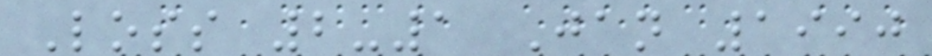Loss 2-1 Jan 1990
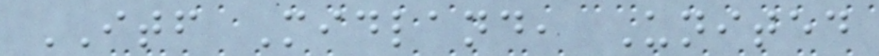ITF Midland, United
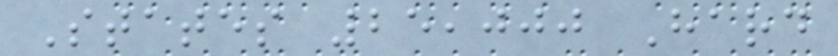States 25,000 Hard
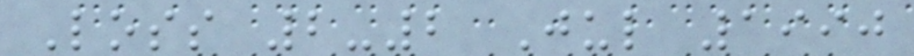Loss 2-2 Jul 1990
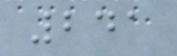241
